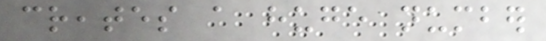creates a huge number
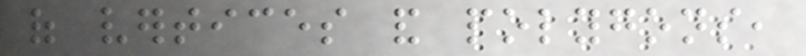of vertices and polygons,
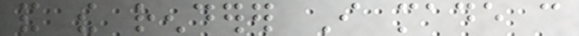and the renderer I made can
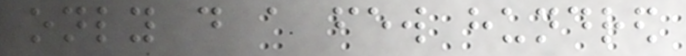only do a few hundred
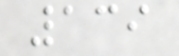139
